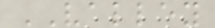VALLEY
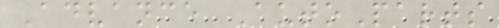Advance AutoParts
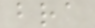bra
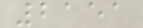2151
